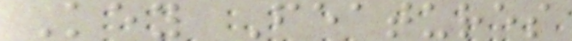Key Features
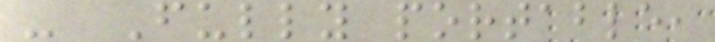- Fully portable,
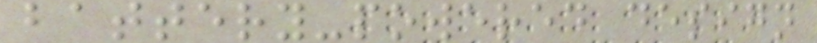battery-powered design
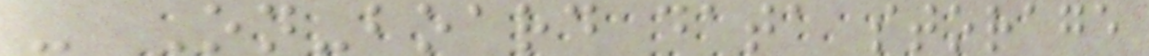- On-board data storage
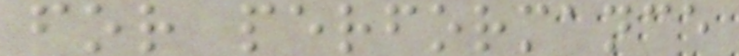for performance
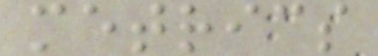metrics
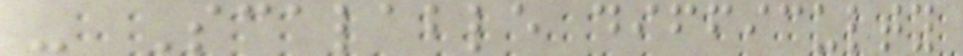- Scalable difficulty
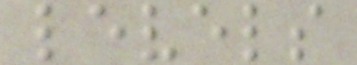levels
